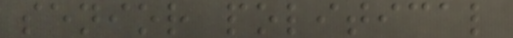senior political
